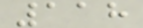118
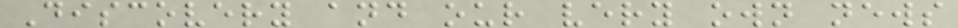Discovery and our very own news
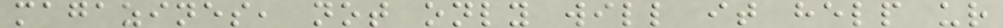magazines, not only will it help ur
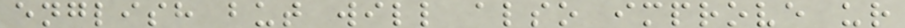english but will also improve ur
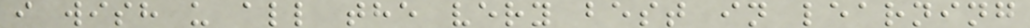i wish u all the very best in learning
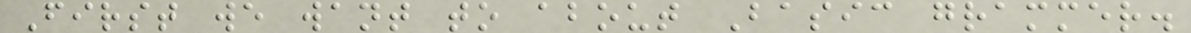First we want to about Basic grammer.
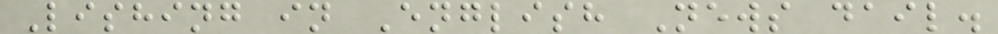Lishing in English News dail.
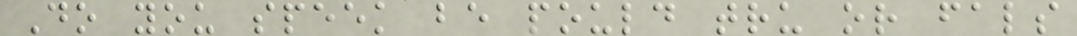Do you speek be pould tru or fals
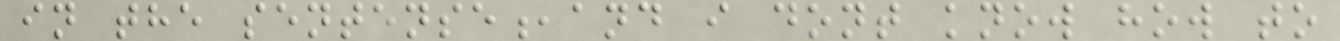in the sentense,and i dont know how to
